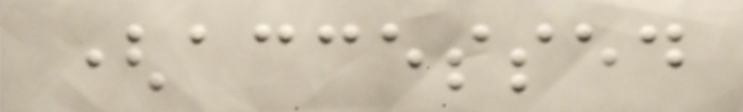(accessed
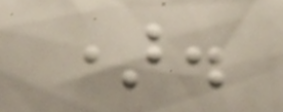).
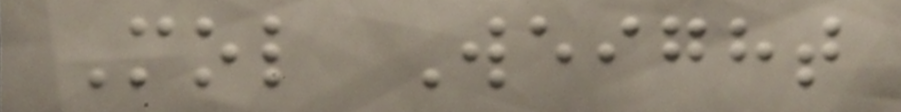Mol Weight
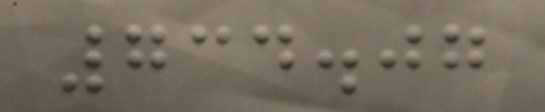734.07
